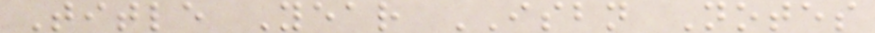Title Year ISBN Notes
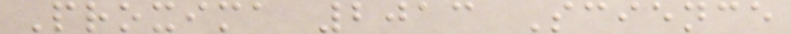Proxima 2013 Science
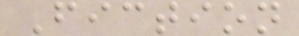Fiction
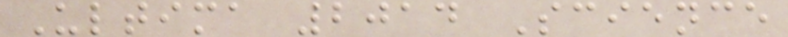Ultima 2014 Science
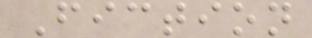Fiction
